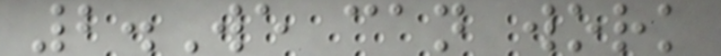2.We can work
